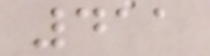411
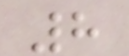8
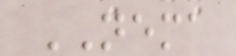NEMA
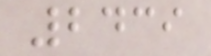2439
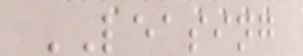LEASING
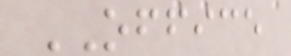OFFICE
